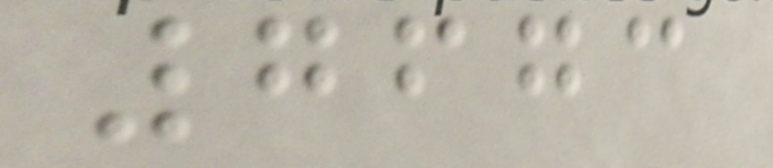7673
